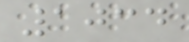1034
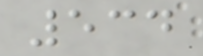534
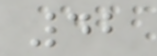42
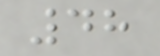48
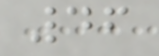46
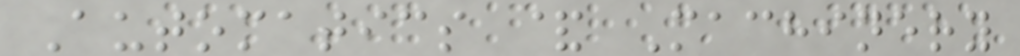Automatics & Machinery
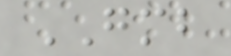GMB
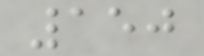150
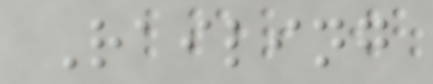Railing
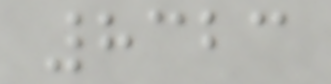8323
